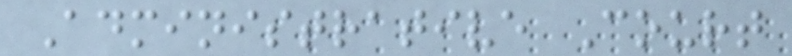Administrative Court
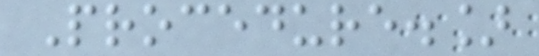Procedure.]
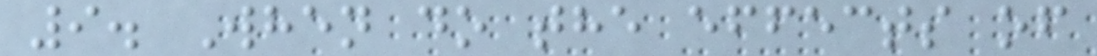9. When do the effects of
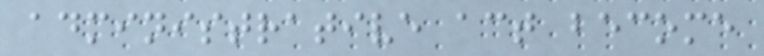administrative act become
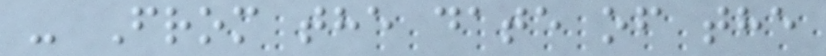- From the date of the
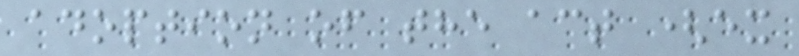adoption of the act (ex
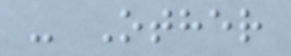- Other
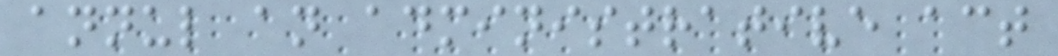annul an administrative act
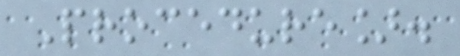Procedure].
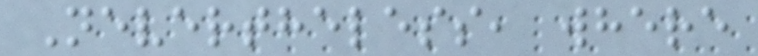Nevertheless, where
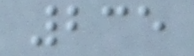235
